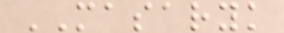MASARYK
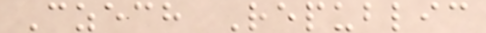Czech Republic
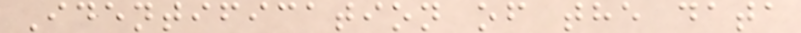Identification of the data
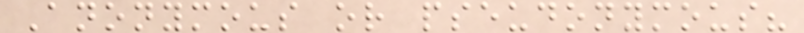Anonymous or pseudonymous?
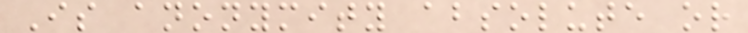Is anonymity absolute or
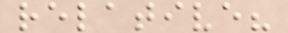relative?
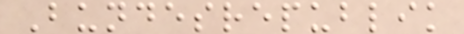Bundesrepublik
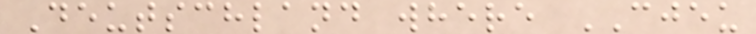Deutschland where CJEU
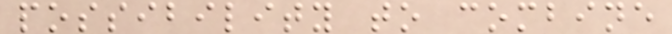possibility to combine
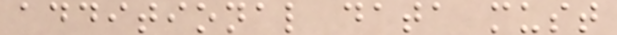additional data must
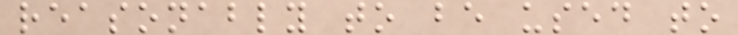reasonably to be used to
